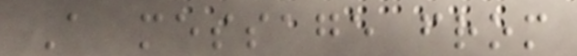A message from
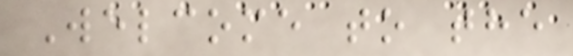Welcome to the
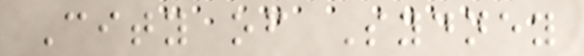City of Sydney
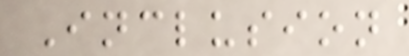Inclusion
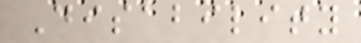Disability
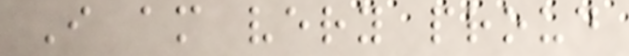I am very proud
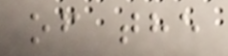of the
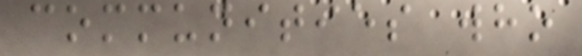communities who
